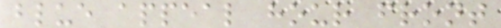blue appeal hour front
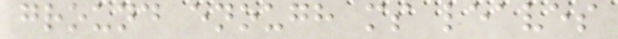ground enough ms leaves
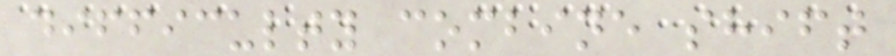difficulty combine shift
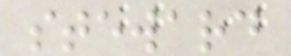steward
